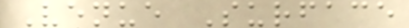Venue Surface
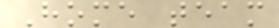Home team
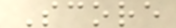Score
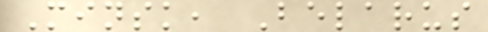Minsk, Belarus
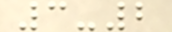3-2
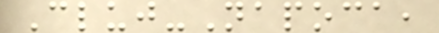Cluj-Napoca,
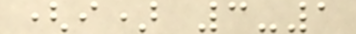(i) 3-1
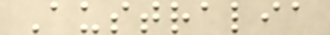Australia
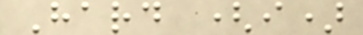Hard (i)
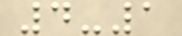4-1
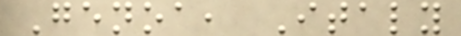Genoa, Italy
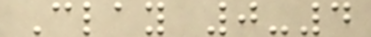Clay 0-4
